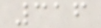316
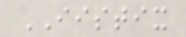IISTIX
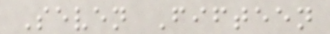Seven Fifteen
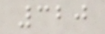320
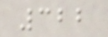322
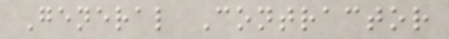General Contractor
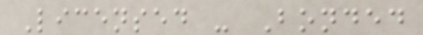Licensed - Bonded
